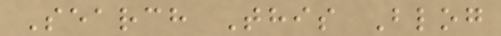Search This Blog
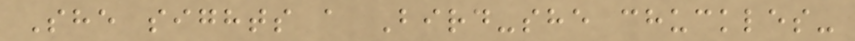She sights a Bird-she chuckles-
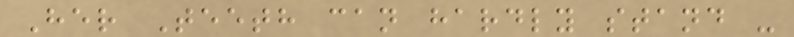Her Teeth can hardly stand -
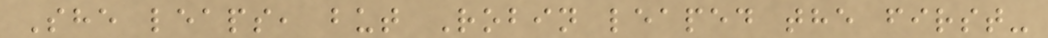She leaps, but Robin leaped the first-
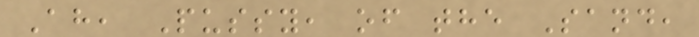Ah, Pussy, of the Sand,
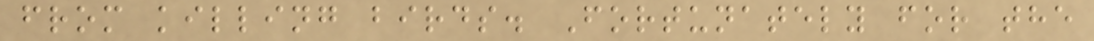from killing birds. Fortunately for the
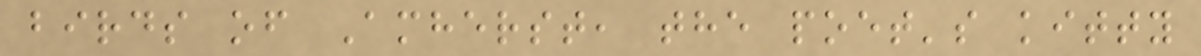birds of Amherst, the poet's kitty
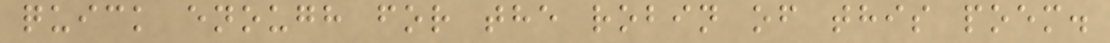quick enough for the robin of this poem.
